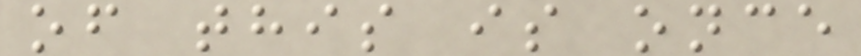of this is once
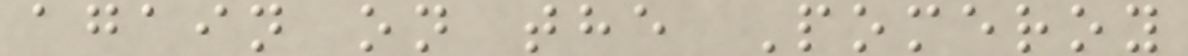again on the Pomeroy
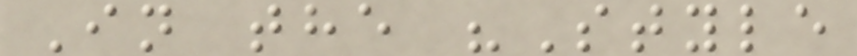In the "Style
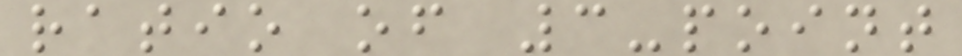ratio of 3-point
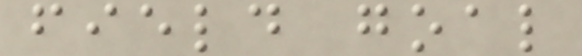field goal
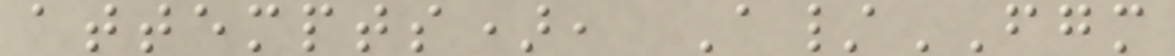attempts), A/FGM
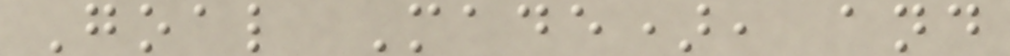Goal Made), and
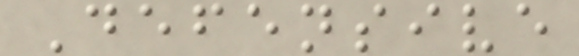Defensive
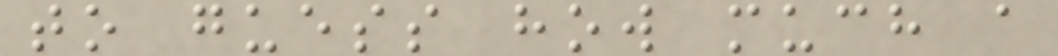to guess how much a
